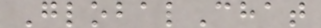GlobalChat
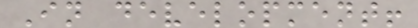In development!
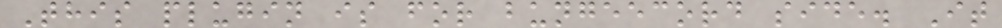This plugin is for bungeecord side. It
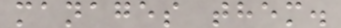manages them.
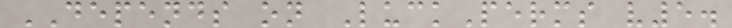DEPENDS on LuckPerms v5.
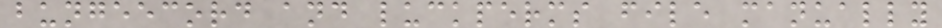bungeecord and luckperms file manually
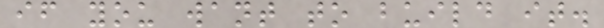if you want to build it.
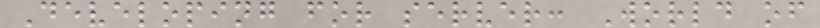Developing for server: World of
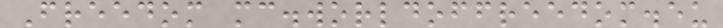Freedom mc.worldoffreedom.eu
